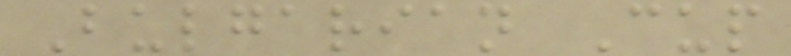Bulgarian Cup
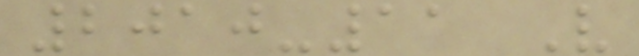2010-11 V
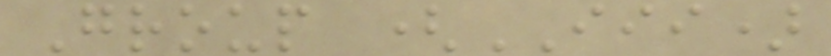Group (III)
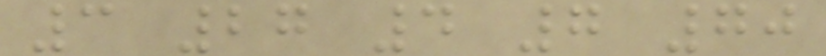3 27 4 7 70
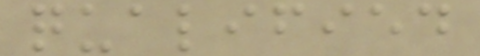qualified
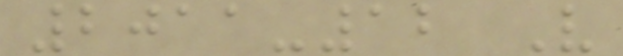2011-12 V
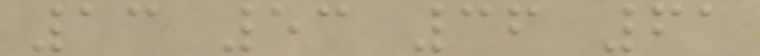13 53 36 61
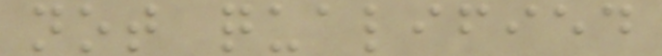not qualified
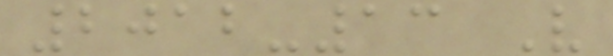2012-13 V
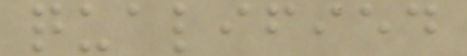qualified
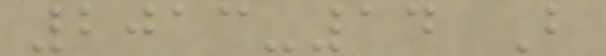2013-14 B
